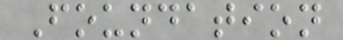Foundation
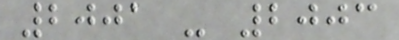2001 - 2003
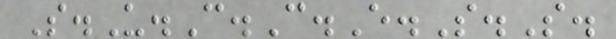S.U.C.C.E.S.S.
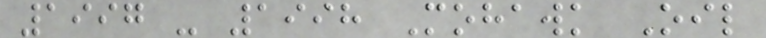1997 - 1998 Mohawk Oil
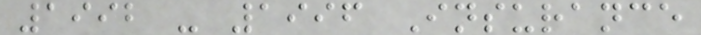1992 - 1996 Insurance
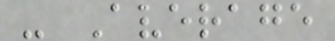- Average
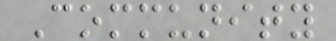Community
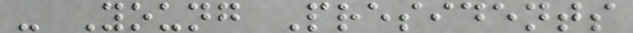- Young Presidents
